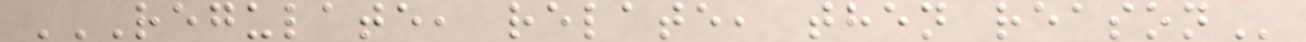REGULATE, RELATE, THEN REASON
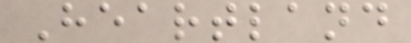Heartland
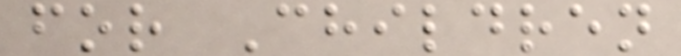for Children
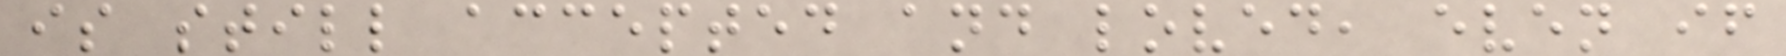is still accepted and loved, even if
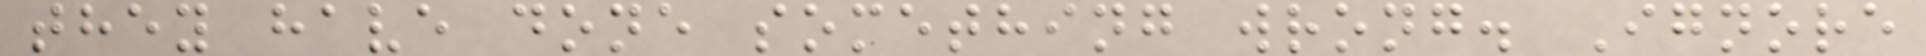they have done something wrong. Ignore
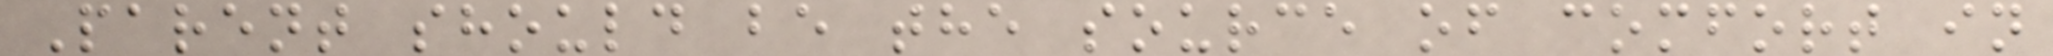Parent should be the source of comfort in
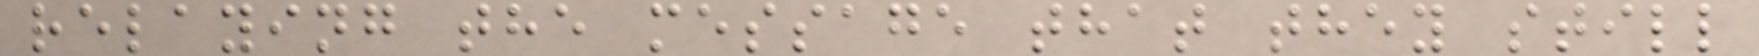relaying the message that they still
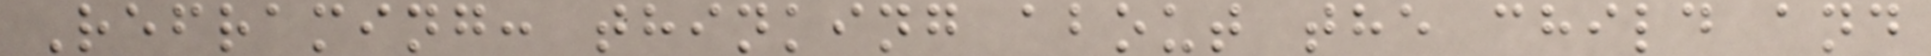Reframing: thinking about the child and
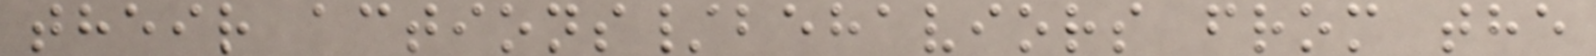their actions/behaviors from the
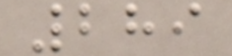289
